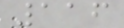116
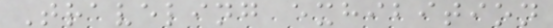Traveling exhibition
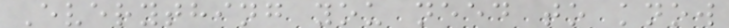Everything you need to know
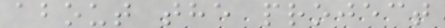about the project
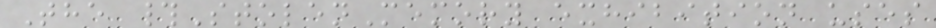The #StolenMemory exhibition uses
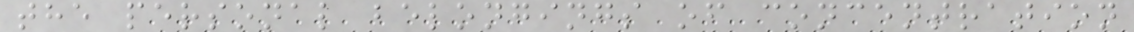the personal belongings of concentration
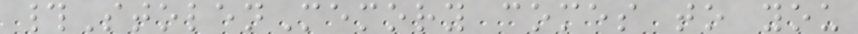#StolenMemory comes to you
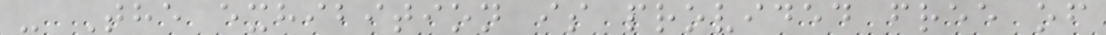- The exhibition is provided free of
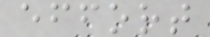effort
